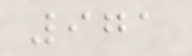971
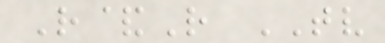R&R TV
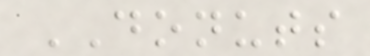DONUTS
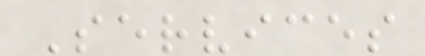Services
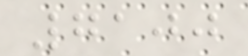7100
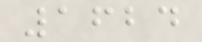1624
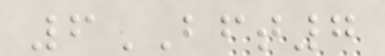6BFT7
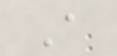A
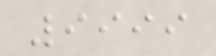9999
